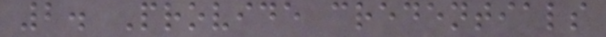2. Provide credentials
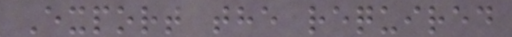Export the required
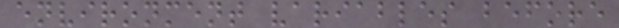environment variables before
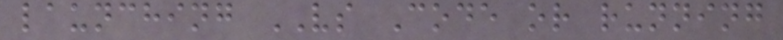launching VS Code or running
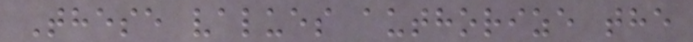These values authorize the
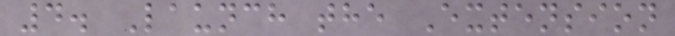4. Launch the Extension
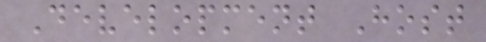Development Host
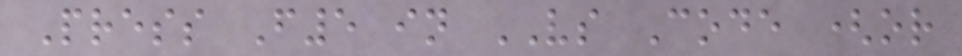Press F5 in VS Code (or
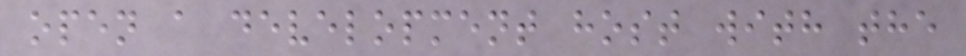open a development host with the
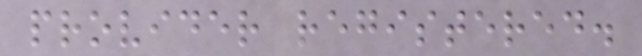provider registered.
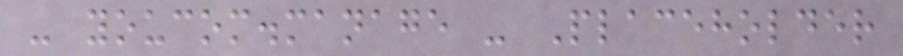- youcom.manage - Placeholder
